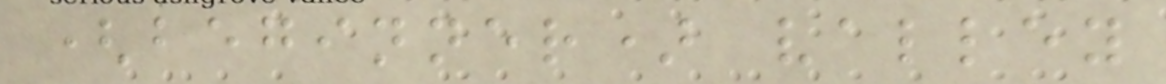(beginner) valley
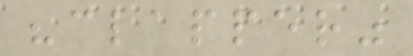"clapper"
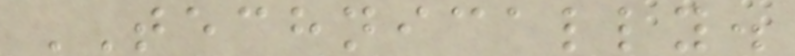TECHNICALLY.
